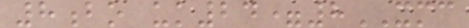8bo uk24=8XMC
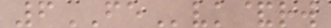6FEvk&rw
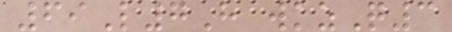69L7H wkzQ3
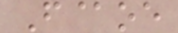F@oe
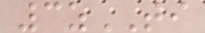3zTI
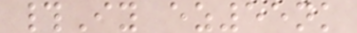#Iy ez55nk
